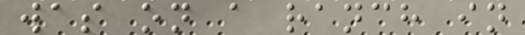was on a ranch in
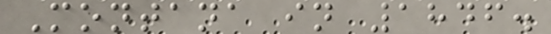Montana in 1846.
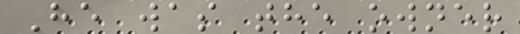He was the owner
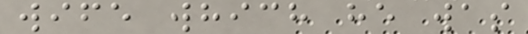wife which he was
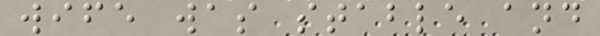wife was stable and
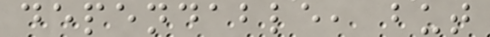dependable, but
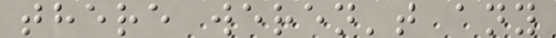there weren't any
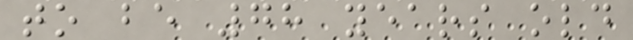to be 78 years old
